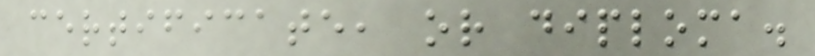certificate, or diploma.
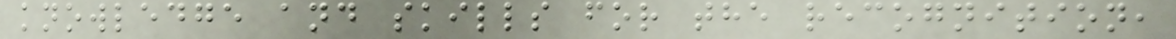knowledge and skills for the recognition,
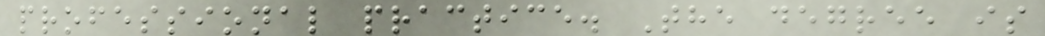professional practice. The degree is
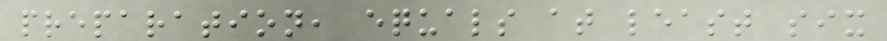preparation, equals at least six
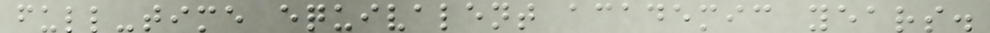full-time equivalent academic years.
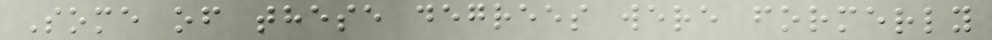Some of these degrees were formerly
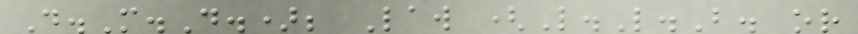D.M.D.); Law (L.L.B. or
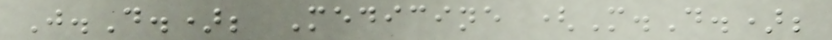J.D.); Medicine (M.D.);
